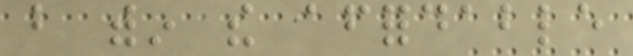but within the affordable
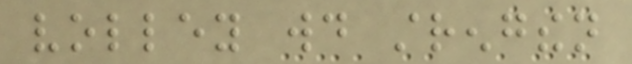volley would strengthen
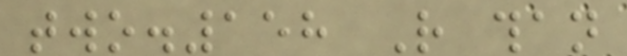two.158 Rather than
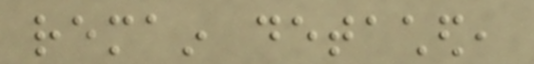remain detached,
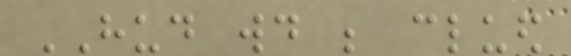HUD would be clued
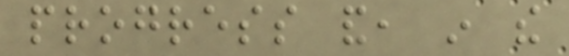progress and, in the
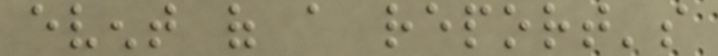event of a report's
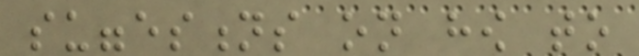suggestions on how to
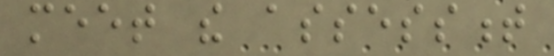meet the assessment
